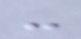-
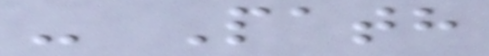- Path
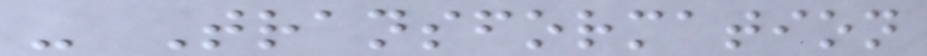- Transformation
